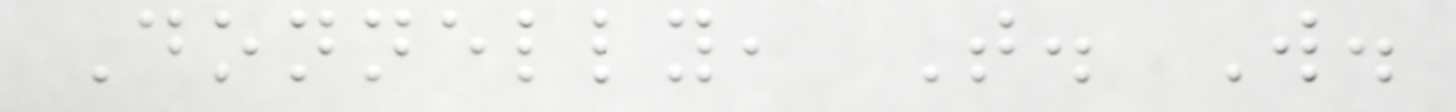Donnelly, T. W.
